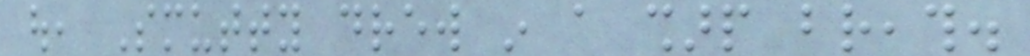out, Smutty drew in a sharp breath.
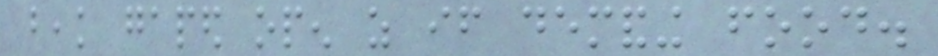beak gaped open as if demanding food.
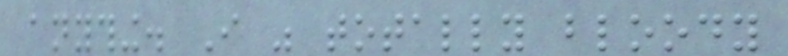anything. I was totally bloody
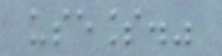useless."
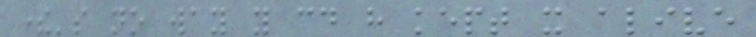there's no way you could have kept it alive
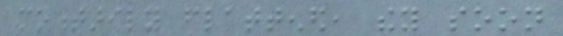momentarily flattened, they soon
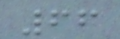66
